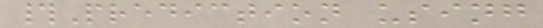#Prediction using
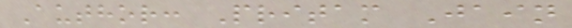Author: Pritam Jain
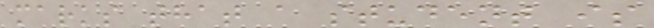marks that a student is
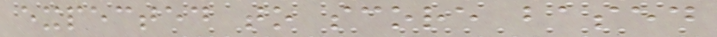expected to score based
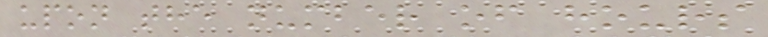upon the number of hours
